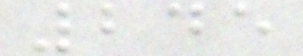245
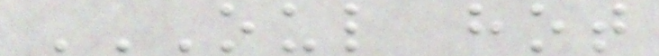OUL HOT
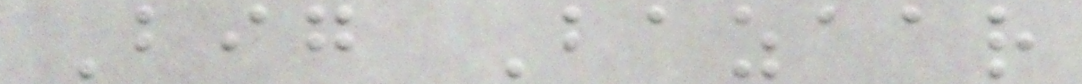Big Bazaar
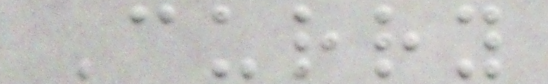Curry
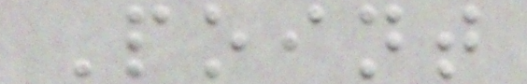Point
